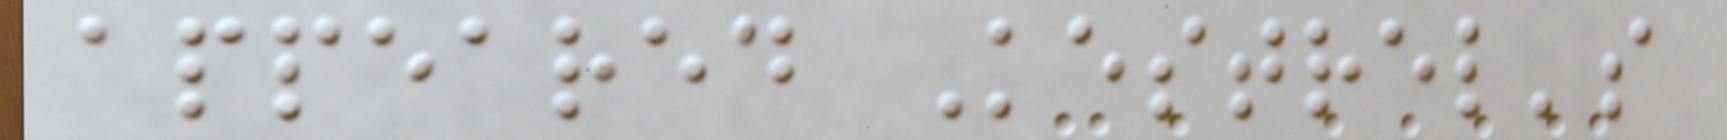appeared Kestrel's
